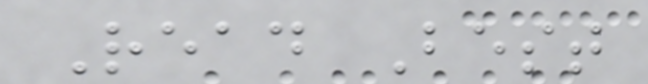Read Best
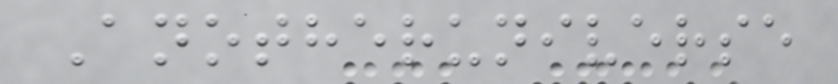Anotheruniverse
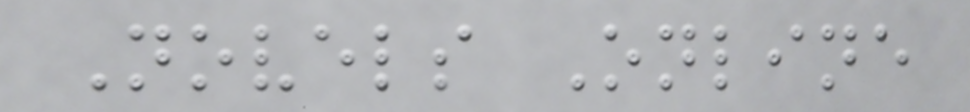Novels Online
